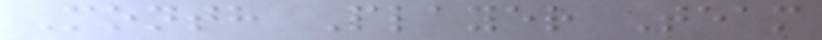Month Player Team
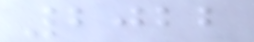2022
